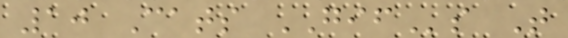10 Cats GIFs That
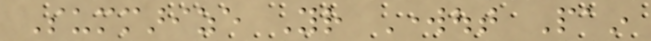Summarize Your Workout Pain
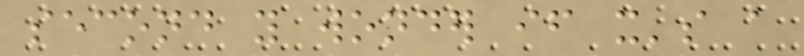second you wonder if it's a
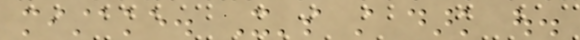mistake. It's still dark out.
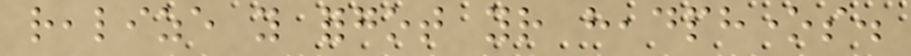realize you forgot your headphones.
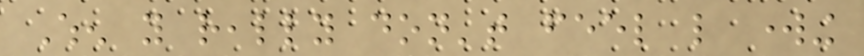When you really don't feel like working
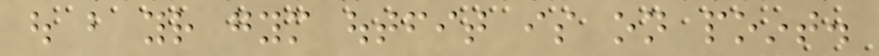out but your gym outfit is on point.
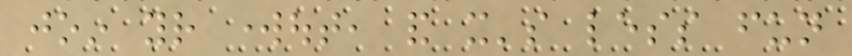join your workout, and it's less fun
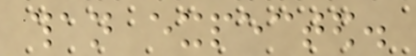than expected.
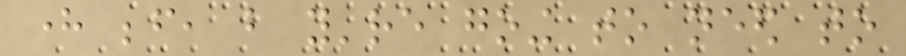here before, but you're going to need to
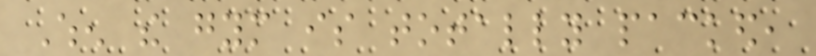When the gym is totally packed,
